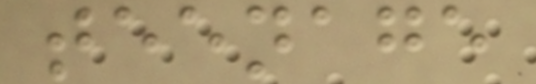teenage
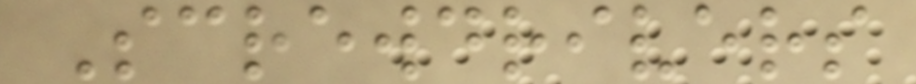Screwdrivers
